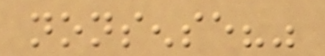nonsense?"
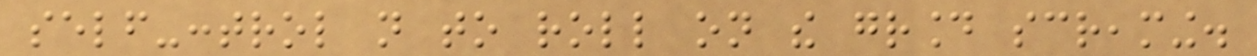self-control not to roll on the ground screaming.
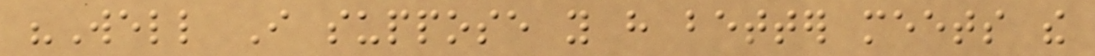"Well I suppose you have better meets the
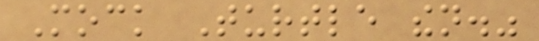Mock Turtle then."
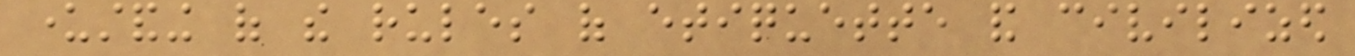understanding of the rules of etiquette and civilized
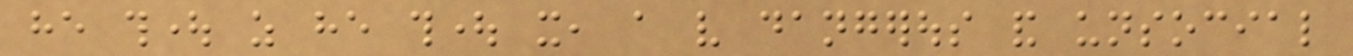he thought as he thought it, a very dangerous and unsocial
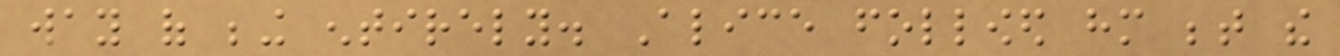way of being entirely. Alice followed him between the
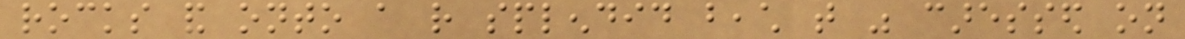rocks and onto a rather splendid beach that was caressed on
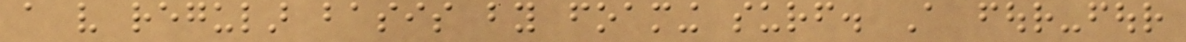a very regular basis by foaming surf. A four-four
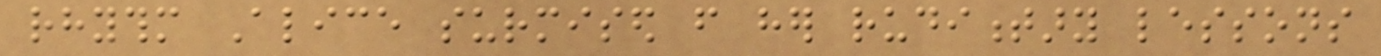rhythm Alice surmised from her rudimentary lessons
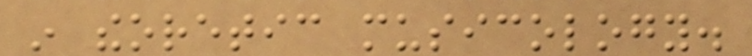in theoretic musicology.
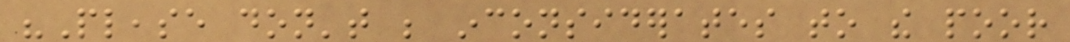"Please don't be inconsiderates to the poor
